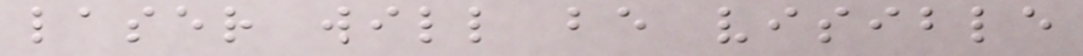laser will be visible
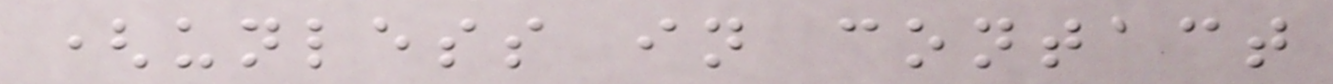(unless in contact
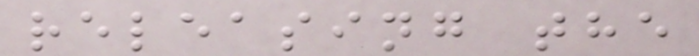releasing the
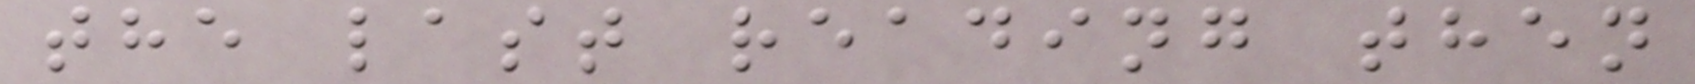the last reading then
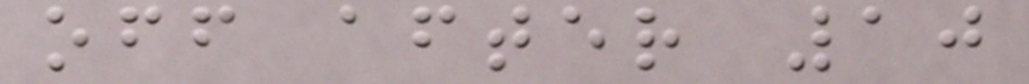off after 10
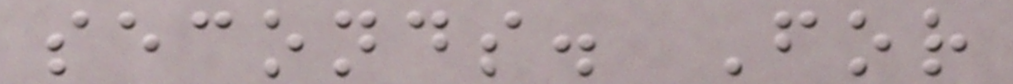seconds. For
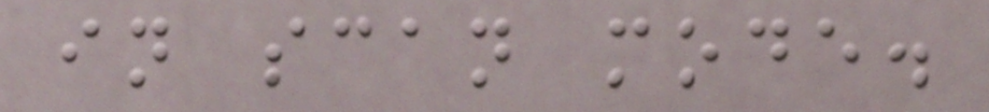in scan mode.
